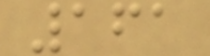161
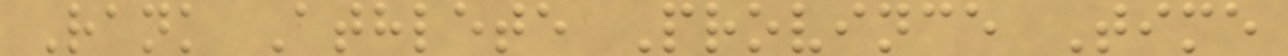Rank Athlete Province Time
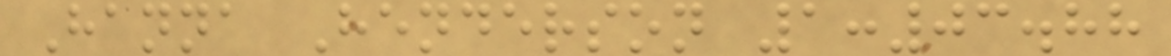Hanna Henderson 1:03.88
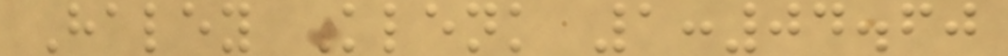Haley Klenk 1:04.60
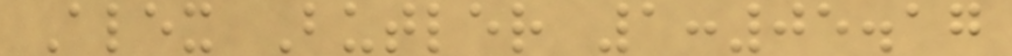Alex Butler 1:05.17
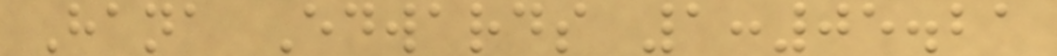Hana Edwards 1:05.21
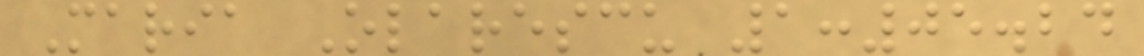Maria Olarescu 1:05.24
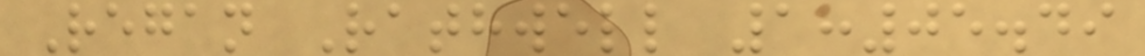Regan Rathwell 1:05.49
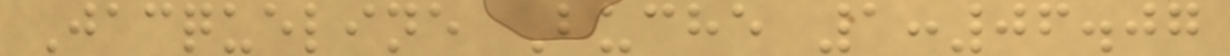Jacqueline Buche 1:06.07
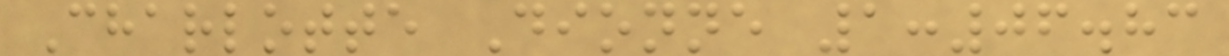Charlotte Dionne 1:06.83
